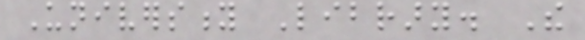University Library. The
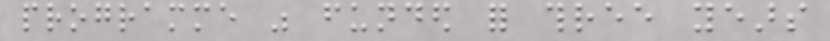programme was funded for three years
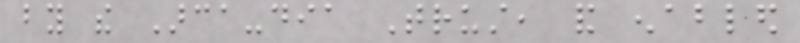by the Arca-dia Trust, and enabled
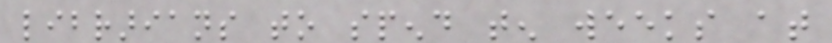librarians to spend ten weeks at
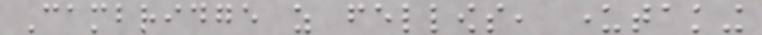Cambridge as fellows, undertaking
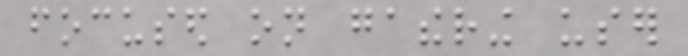focused on gathering user
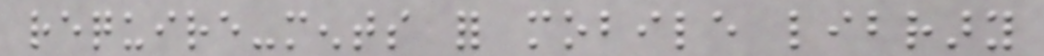require-ments for mobile library
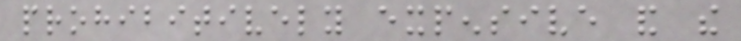prohibitively expensive and the
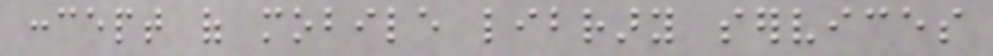concept of mobile library services
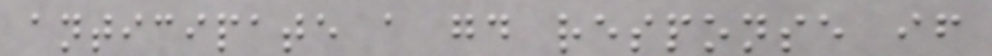anticipate a good response if
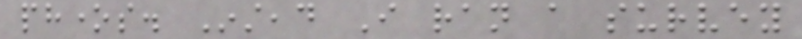phones. Instead I ran a survey
